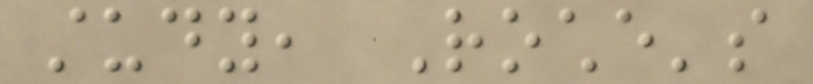study, Roche's
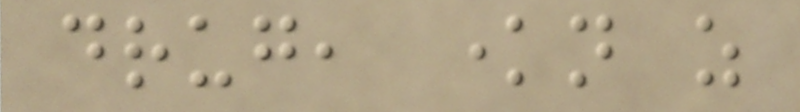drug, known as
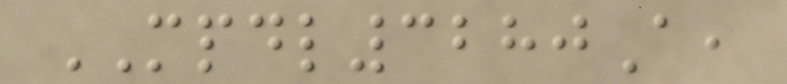MPDL3280A,
